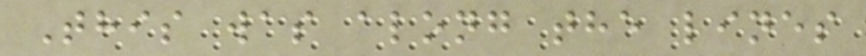This was along the lines
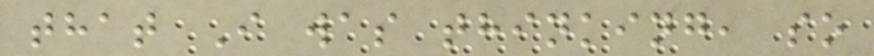that I was thinking, so
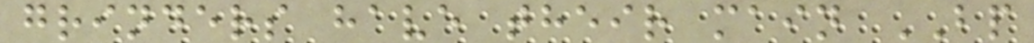grinders have their main BP
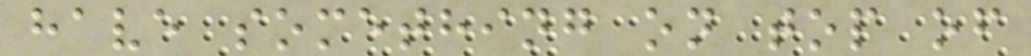have something on top of
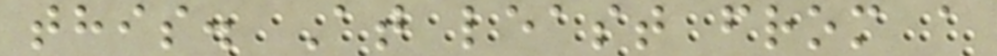this. At least from a
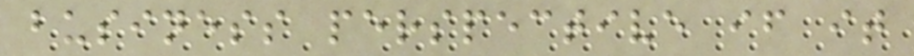business perspective if it
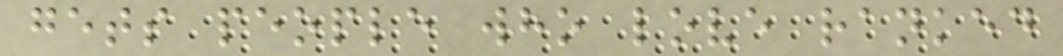gets people who love ranked
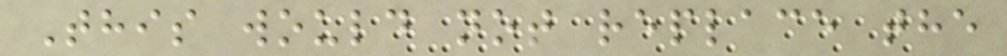This would not replace the
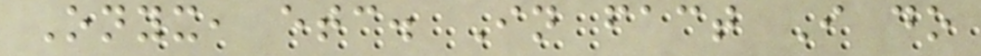Onyx, etc. In fact I do
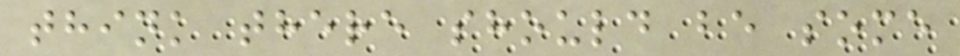think there should be some
